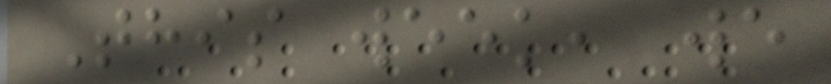This week, we
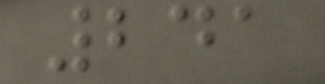241
